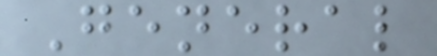General
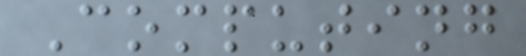Computing
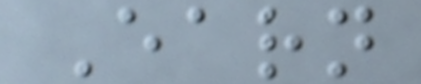Earn
